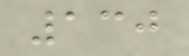130
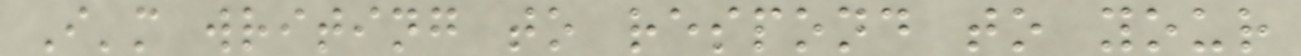I'm writing to respond to your
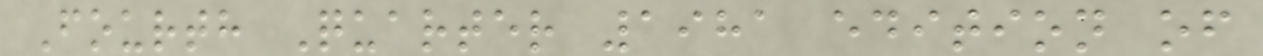Fourth Quarter 1981 edition of
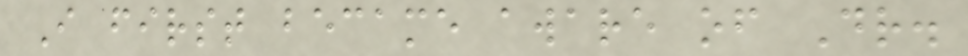I first became aware of Dr.
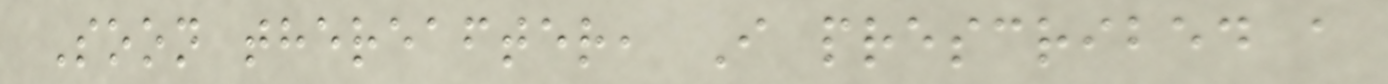Soon thereafter, I prescribed a
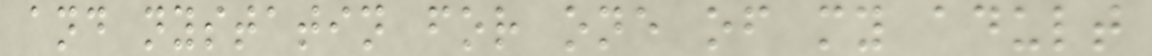and nystatin for one of my adult
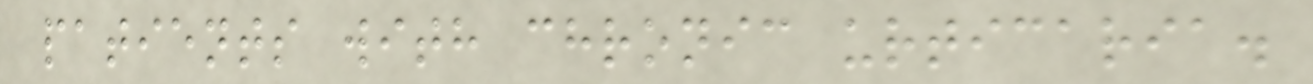patients with chronic urticaria.
